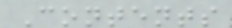Contents
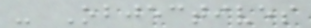- Objectives
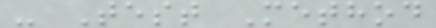- Test Method
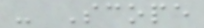- Scope
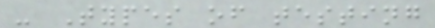- Types of testing
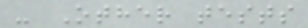- Other tests
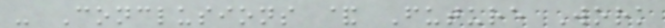- Conclusions & Future Work
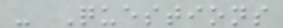- Questions
